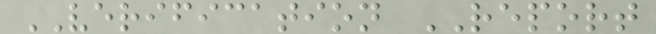VERIFICATION REPORT
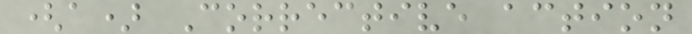(a) Corrective action
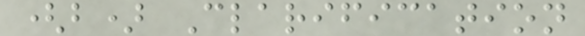(b) Clarification
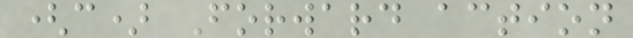(c) Forward action
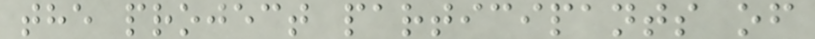the project participants of
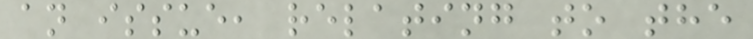an issue, relating to the
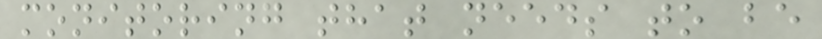monitoring that needs to be
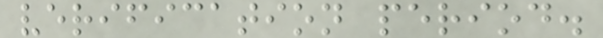verification period.
